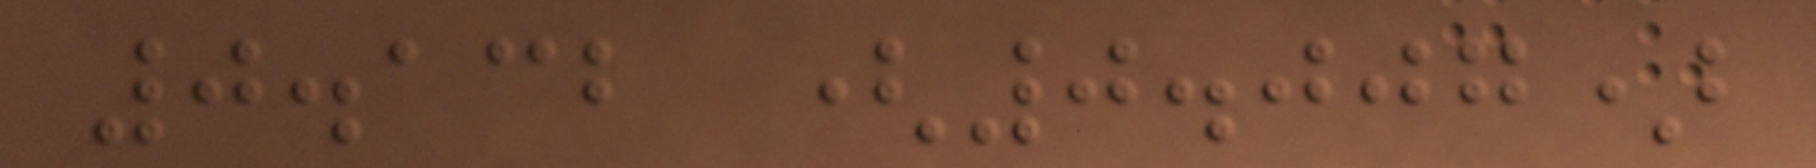0.132 (0.007)
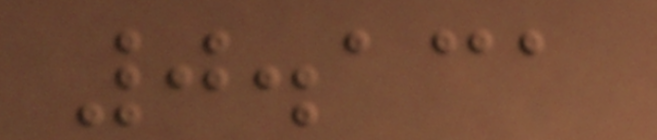0.131
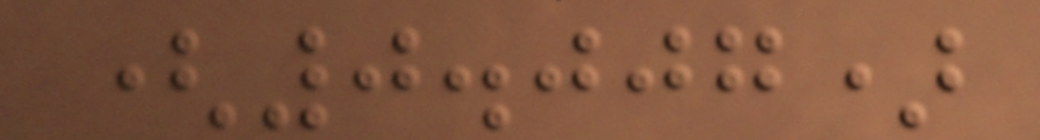(0.007)
